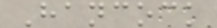Hancock
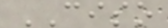CISO
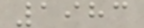1983
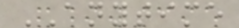ANYTIME
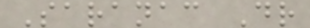Saranac Dr
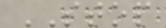STOP
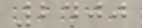2400
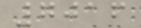7016
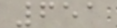651
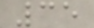35
